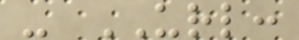- URL:
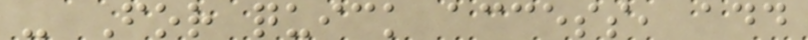- For quick access, add
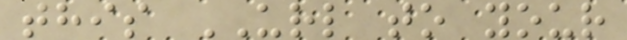this URL to your
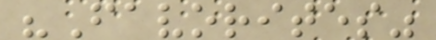"Favorites"
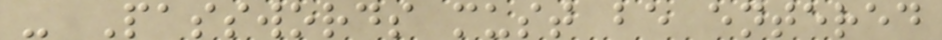- Passwords must be entered
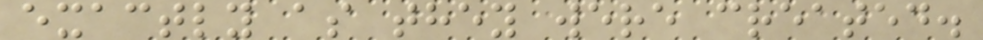exactly as they were created.
